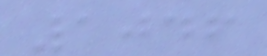1046
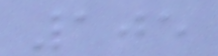105
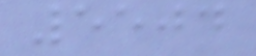5504
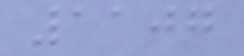1107
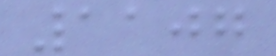1107
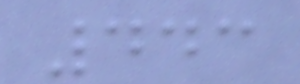443
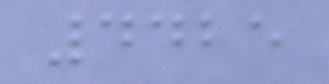4425
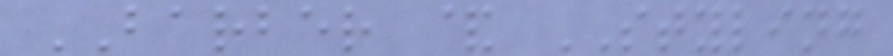BARBER & STYLING
